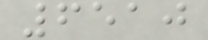6510
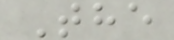The
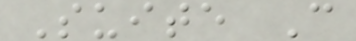Suite C
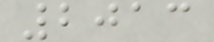2013
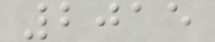2015
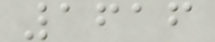1616
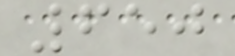650
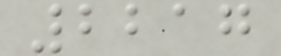2217
